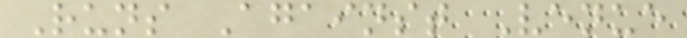Runs Against Venue
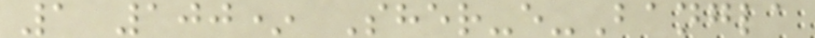1 100* Sher-e-Bangla
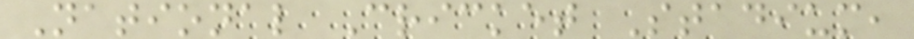National Cricket Stadium,
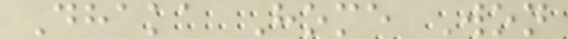Dhaka Home Won
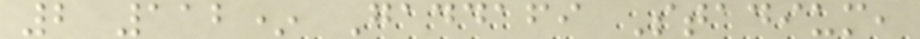2 112* Gaddafi Stadium,
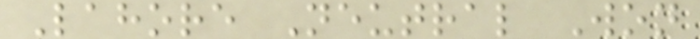Lahore Neutral Won
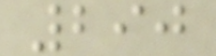290
